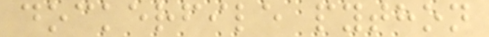dockerfile python
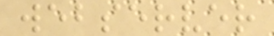webserver
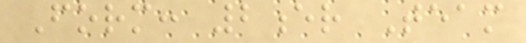Form: 2er Team
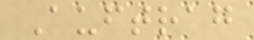Auftrag
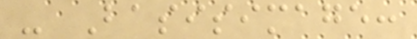- Basisimage:
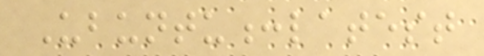Ubuntu:latest
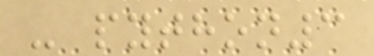- python3
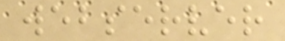webserver
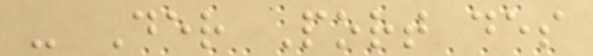- Der Port des
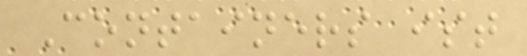Containers ist
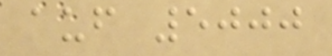auf 5000
